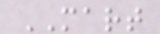MART
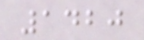1420
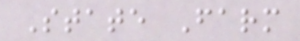State Farm
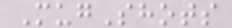MugShots
